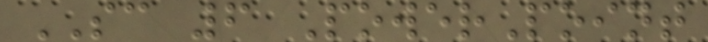SC 6 PowerPoint
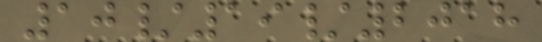10/19/2018
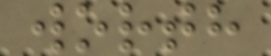worth
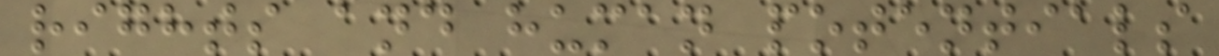rights and human potentials
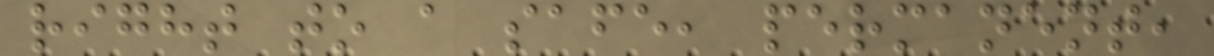right to a safe, permanent,
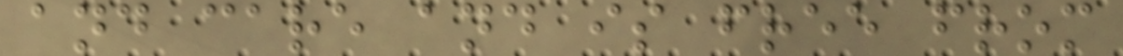and care and is free from
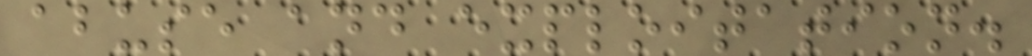abuse and exploitation.
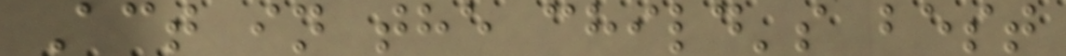Act in the child's best
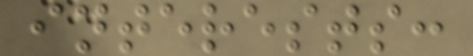interests:
